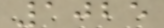1025
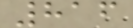816
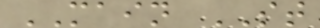MAIN ST
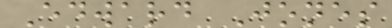Edward Jones
